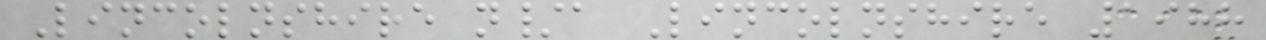Lincolnshire n/a Lincolnshire 1988
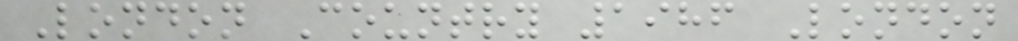London Country 1986 London
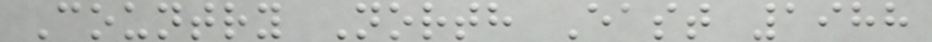Country North East 1988
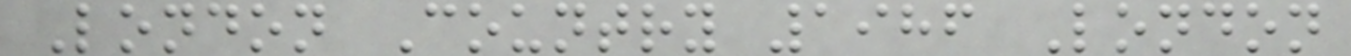London Country 1986 London
